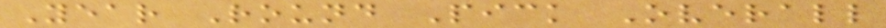Year Round Pick Overall
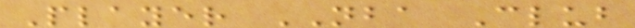Player NBA Club
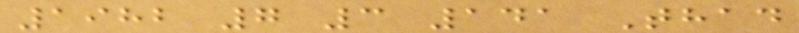1982 7 3 141 Thad
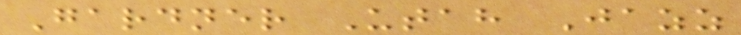Gardner Utah Jazz
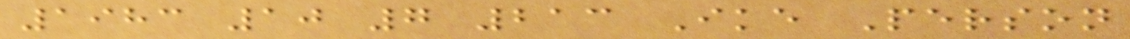1983 10 7 213 Ike Person
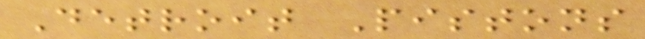Detroit Pistons
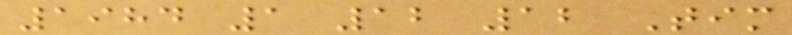1984 1 12 12 Tim
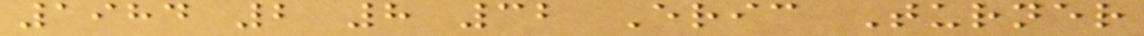1984 2 8 32 Eric Turner
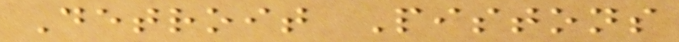Detroit Pistons
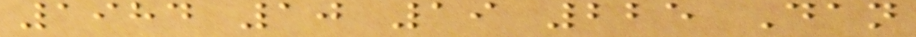1984 10 19 225 Dan
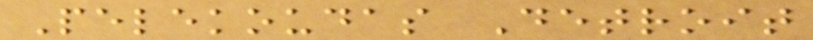Pelekoudas Detroit
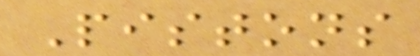Pistons
